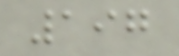197
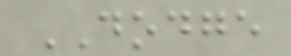DODGE
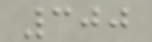300
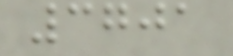3701
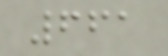661
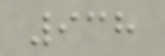938
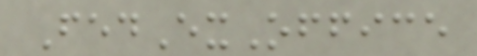FedExOffice
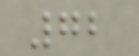72
